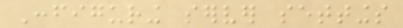Configuring server settings
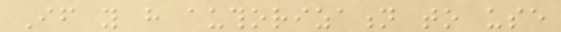If you have authorization to use
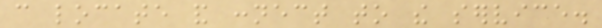can locate and connect to the service.
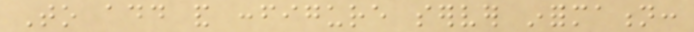To add and configure server information:
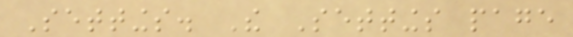Settings. The Settings page
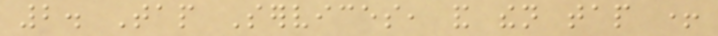2. Tap Services, and then tap +
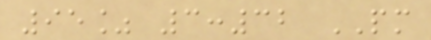95% 3:32 PM
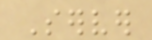Server
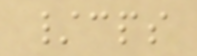/cps
